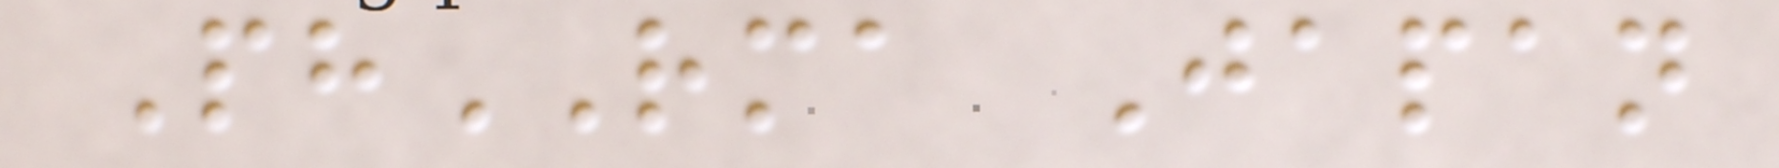PhRMA Japan
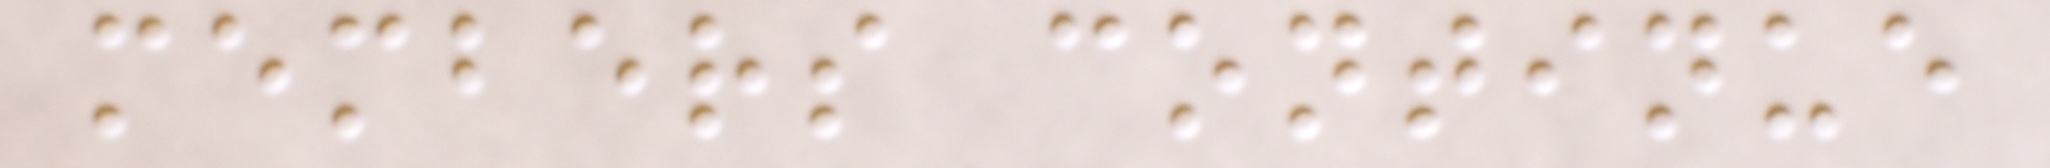members continue
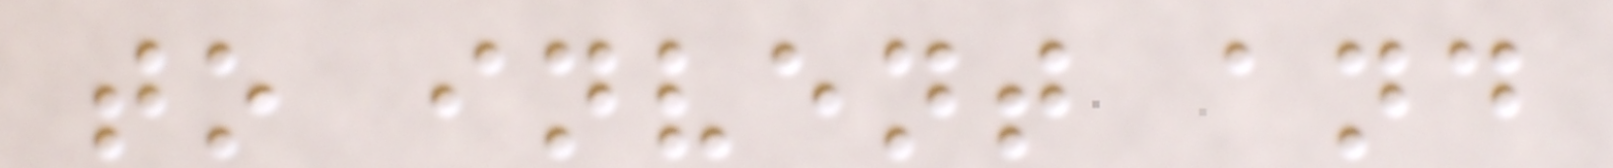to invent and
